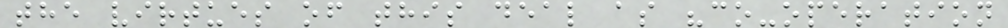the virtues of this deal as "co-operation
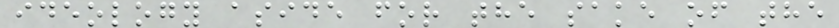ideology aside for the sake of the
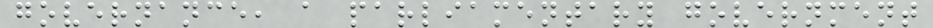governance, a parliamentary government
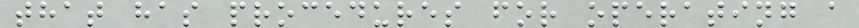that has procedures for operating a
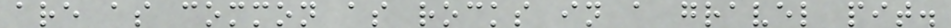are as common as rocks in a gravel pit.
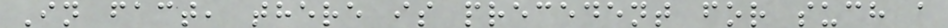In fact, there is precedent for such a
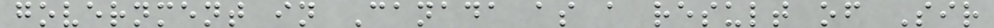government in Canada as a result of Sir
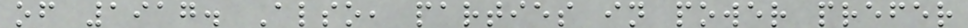of 1917. Also, parties in power prefer
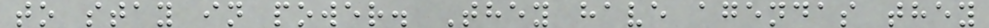to stay in power. They have agendas they
